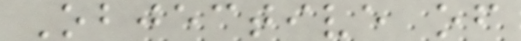Objective of
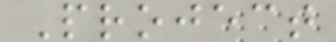Project
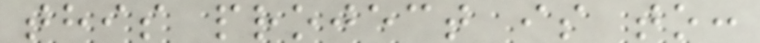this project is to:
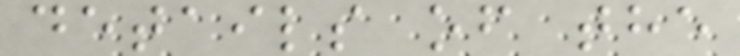details of the
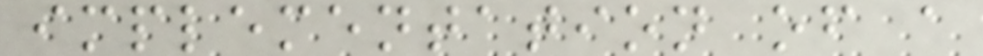implementation of a
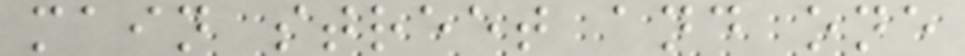main street and one
